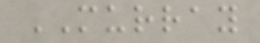MURRAY
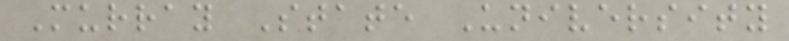Murray State University
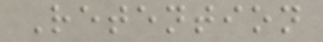Retention
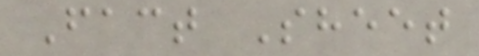Fact Sheet
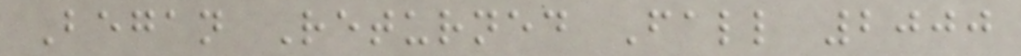Began Returned Fall 2000
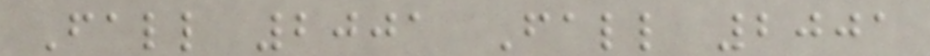Fall 2001 Fall 2001
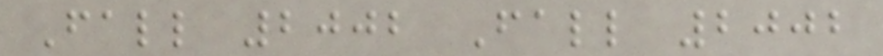Fall 2002 Fall 2002
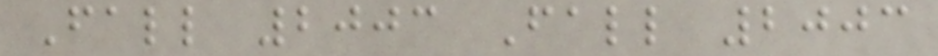Fall 2003 Fall 2003
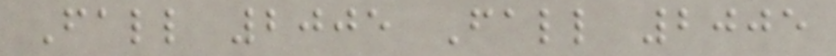Fall 2005 Fall 2005
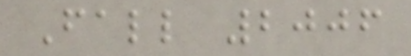Fall 2006
